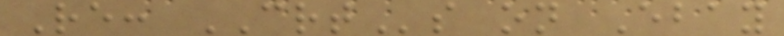Re: CRTs on Ebay
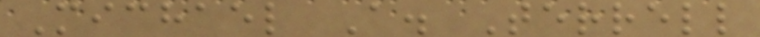Michael A. Terrell
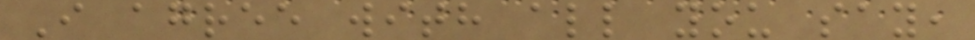I agree with all you say,
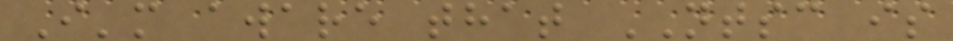I'm aware that NTSC is
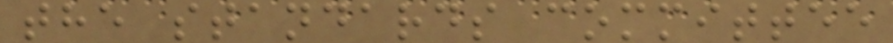the standards committee
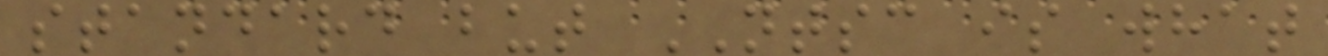standard but NTSC is what
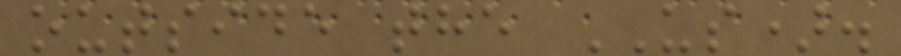outside the US).
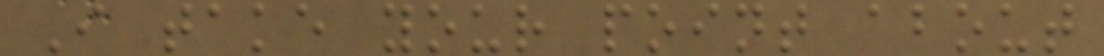I take your point about
